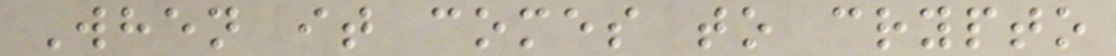When it comes to crypto
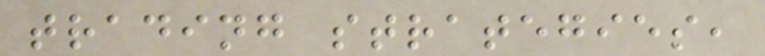trading strategies,
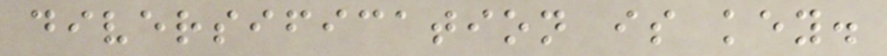diversification is key.
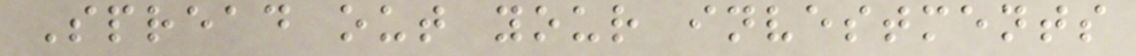Spread out your investments
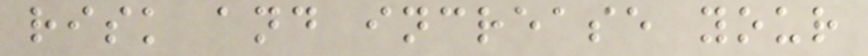risk and increase your
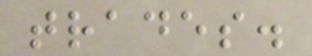trades.
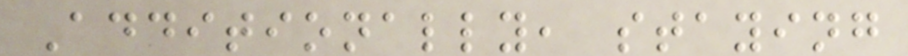Additionally, staying
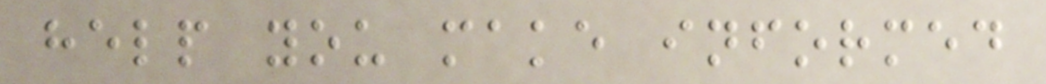help you make informed
